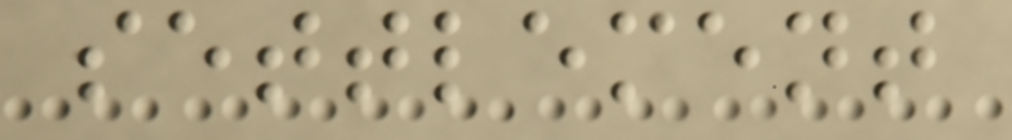settlement
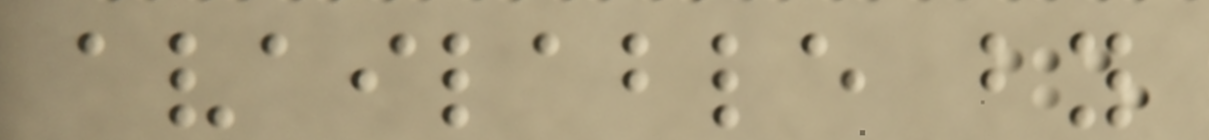available by
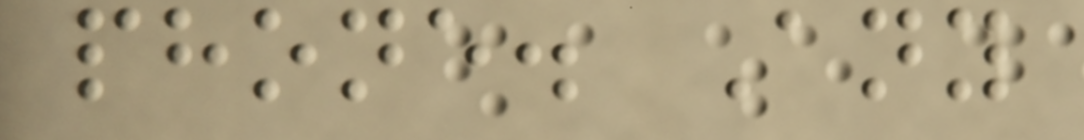phone. Any
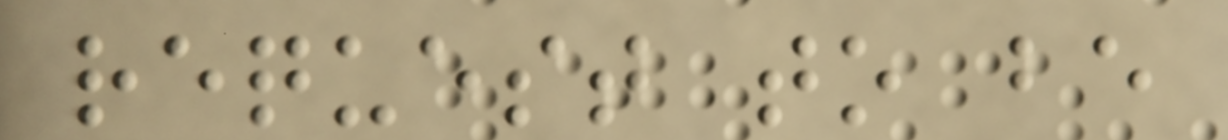request to be
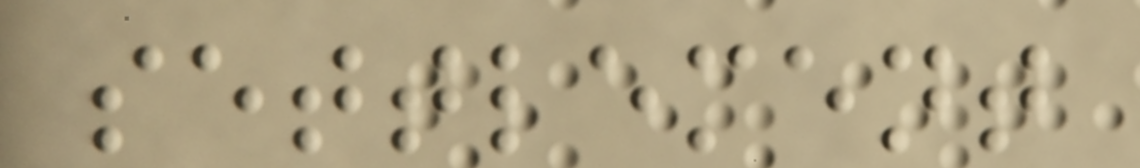settlement
